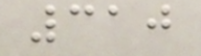310
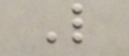L
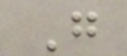G
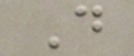D
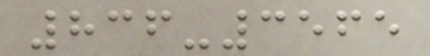836-3565
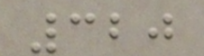320
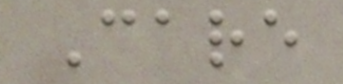Care
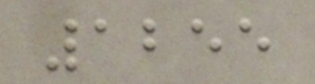1255
